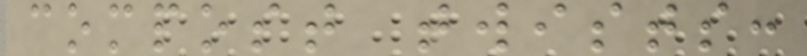compost twists:
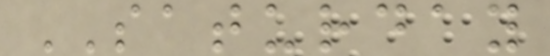SATURDAY
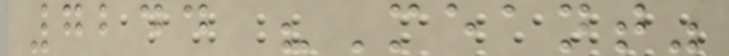7244 "Meant"
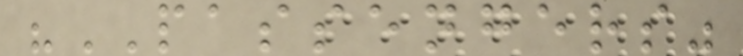"PASSENGERS"
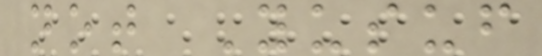not Yusuf
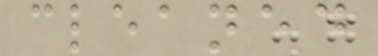cleaned
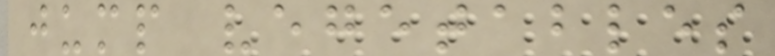jump vegetables
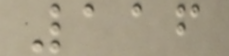116
